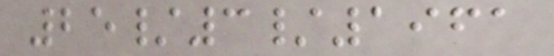25/3/1961
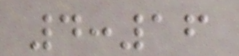4:16
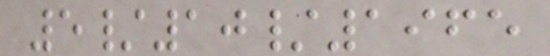5/10/1965
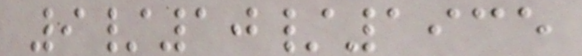9/10/1935
